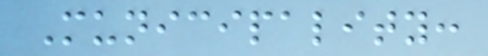Municipality:
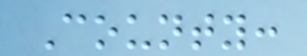County:
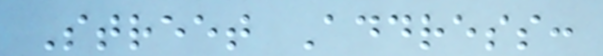Street Address:
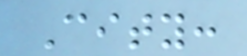City:
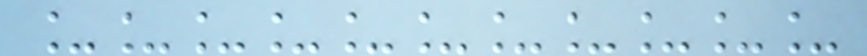___________
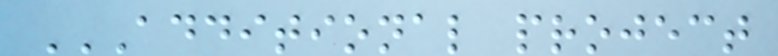ADDITIONAL PROJECT
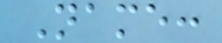Name:
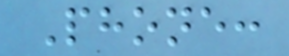Phone:
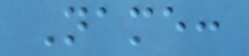Name:
